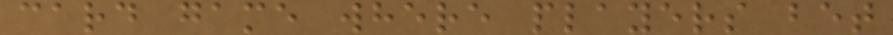card game where players bet
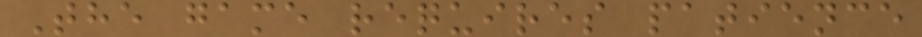The game requires patience
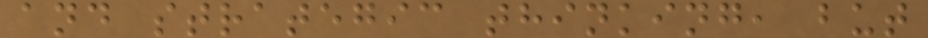and strategic thinking, but
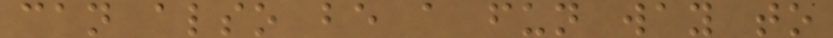can also be a fun way to
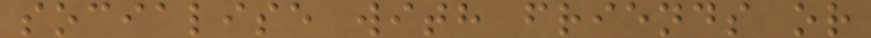socialise with friends or
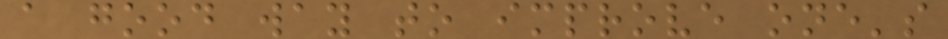a good way to improve one's
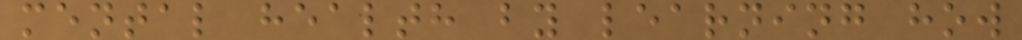mental health by learning how
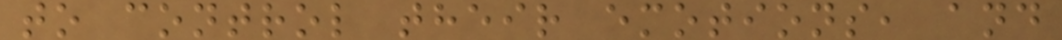to control their emotions, and
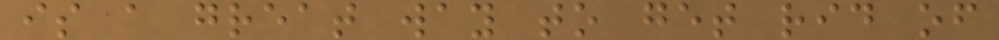is a great way to get rid of
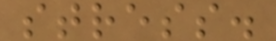stress.
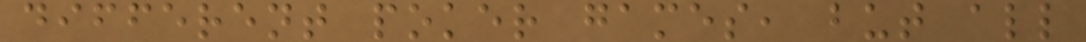different poker games, but all
